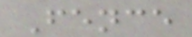Fence
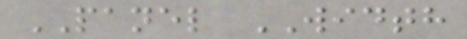PANEL WIDTH
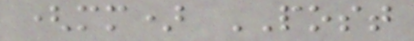(mm) POST
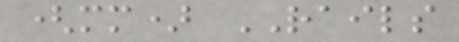(mm) RAILS
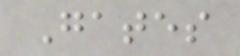Gates
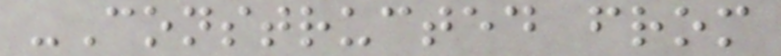-Constructed from
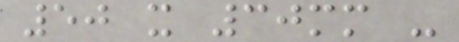50 x 30mm -
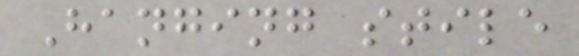Hanging stile
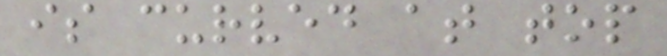is curved at top
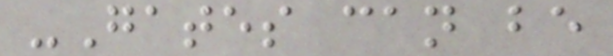-Gates can be
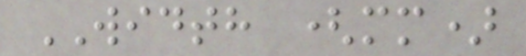WIDTH (mm)
